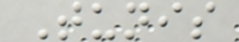Tunis
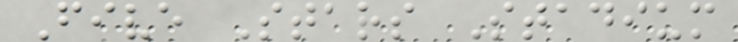Five Stars Stadium
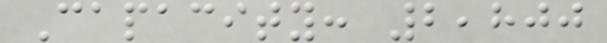Capacity: 2,800
